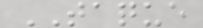TAQUE
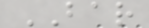BAR
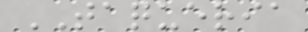TAQUERIA
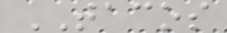TACOS
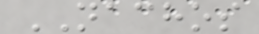NACHOS
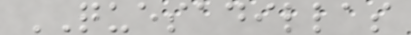QUESADILLAS
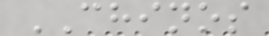CHINOS
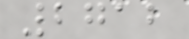2712
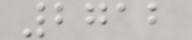2712
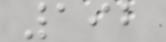192
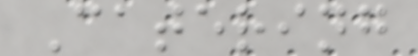Catering
